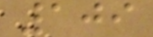109
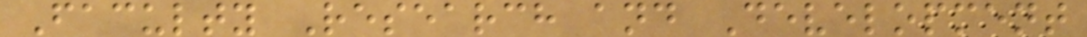Faculty Research and Development
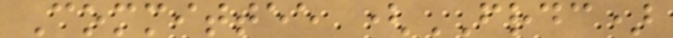Committee (FRDC)
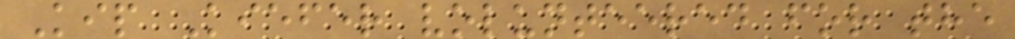Kip Kiefer volunteered for the
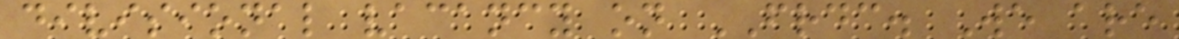divisional vacancy on FRDC. We are
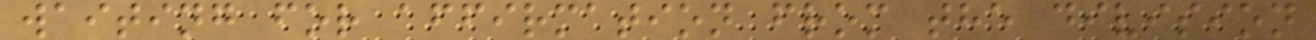waiting for affirmation from the division
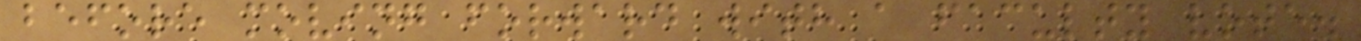before moving forward with a faculty vote.
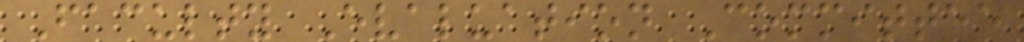Faculty Evaluation Committee
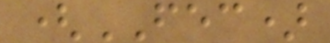(FEC)
